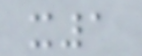x1
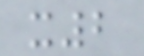x2
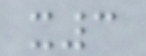x3
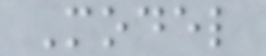Model
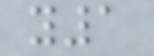y1
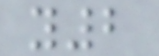y2
